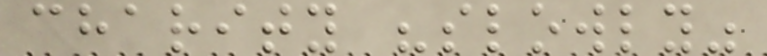charity "slowly"
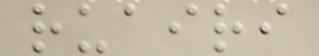ruairi
